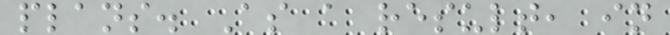plans. As a result, in
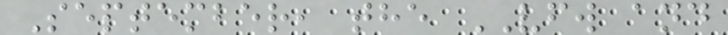September, the VFW and
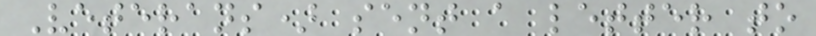Veterans) sent a letter to
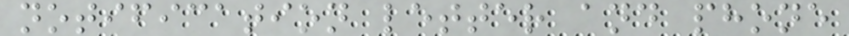notification letter and phone
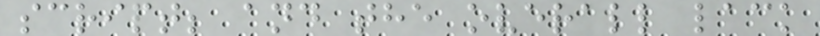script; and the overall lack
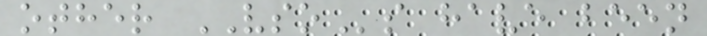other VSOs have been
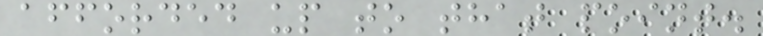afforded up to that point.
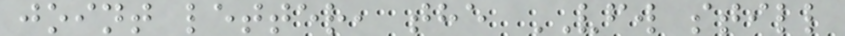joint letter, the VFW still
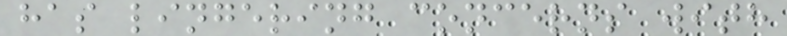has lingering concerns with
